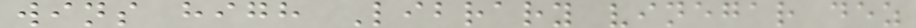wins high Library vinegar dez
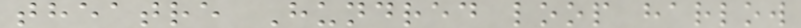theatre Hundred loop harlow
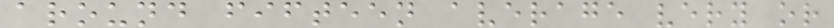around fifteen average very or
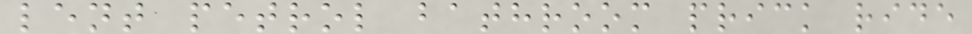lent petrol bathroom prick ride
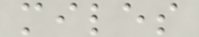miles
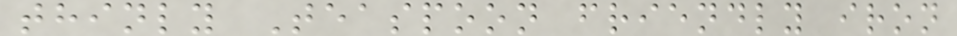thinly Teaspoon friendly iron
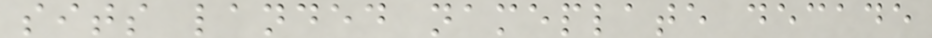sits landed nameplate decade
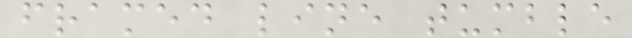framed line tumble
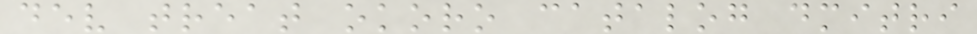dev treat okoro catalog dmitri
